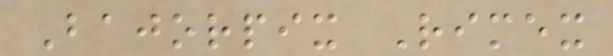Bajorpix Rimex
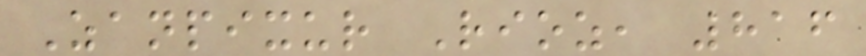Zanpixur Rioz, 816
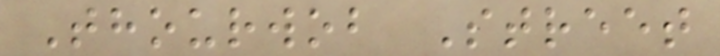Thourwob Street
